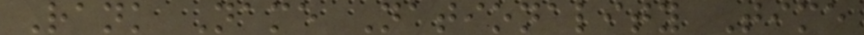Rank Name Nationality Time
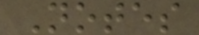Notes
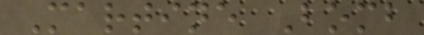Martine Bomb
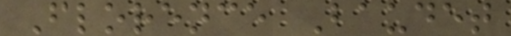Florence Baudet
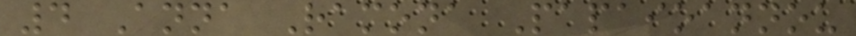4 Anna Ramona Papaioannou
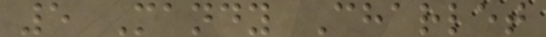5 Mandy Charlet
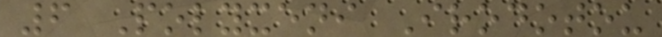6 Polyxeni Irodotou
